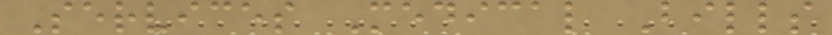Services Medical Bills
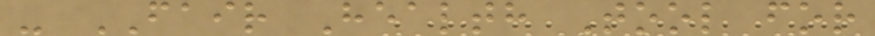- FAIR Health Tool for
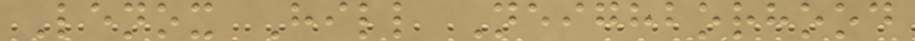Lenox Hill Neighborhood
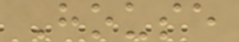House
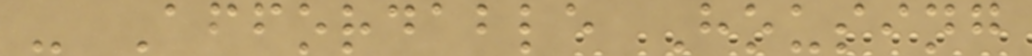- Affordable Housing
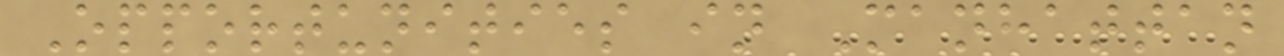Opportunities in Manhattan
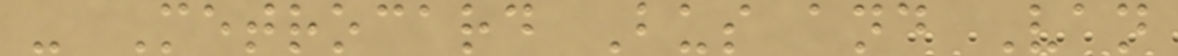- Metrocard Bus and Van
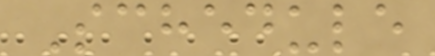Schedule
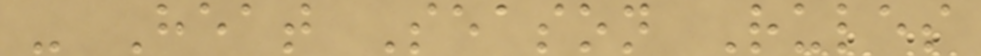- Heat Season Rules
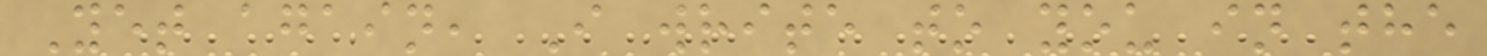Yet again, I write to you in the
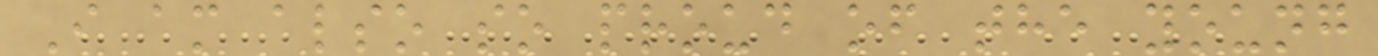I am also so proud of the young
